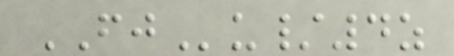FJu/4z
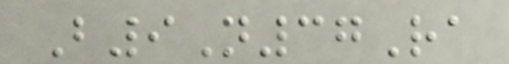B9N37Ra
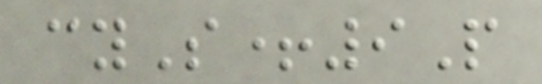cyS+9P
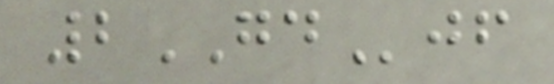2GDjf
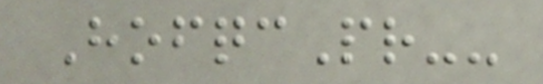HofqcPr--
